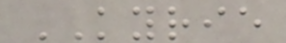KYRIE
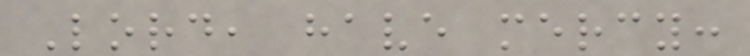Lord, have mercy:
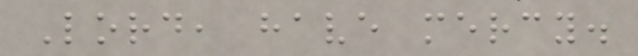Lord, have mercy.
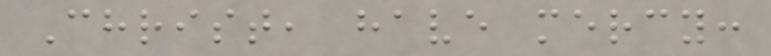Christ, have mercy:
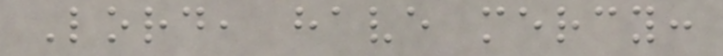Lord, have mercy:
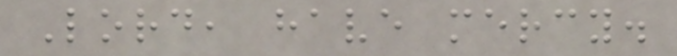Lord, have mercy.
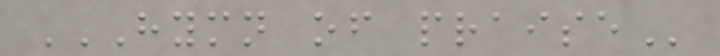HYMN OF PRAISE
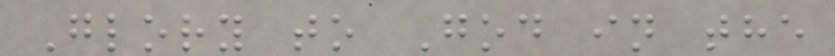Glory to God in the
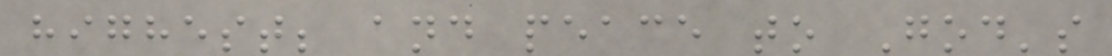highest; and peace to God's
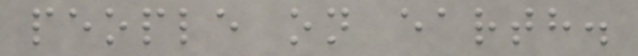people on earth.
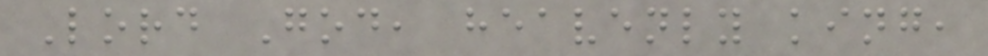Lord God, heavenly king,
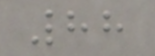88
